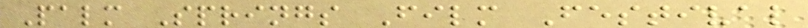Palm Springs Film Festival
